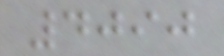4090
